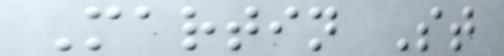Martin St
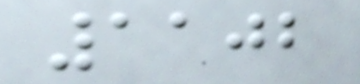1102
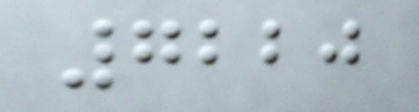7220
